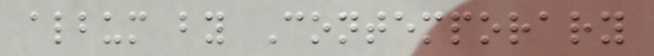album by Contemporary
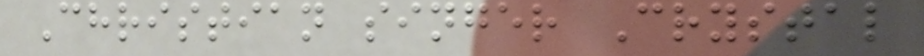Christian singer Crystal
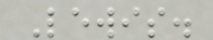Lewis.
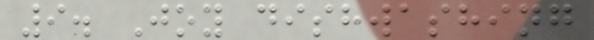9. Joy dishwashing
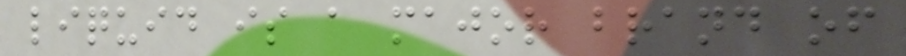liquid is a major brand of
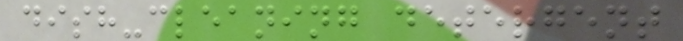dish-cleaning detergent
